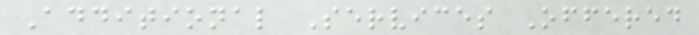Additional Services Offered
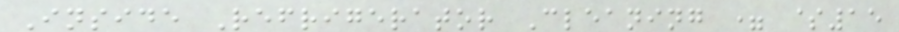Inside Refrigerator Cleaning = $15
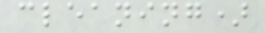cleaning)
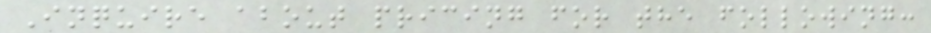Inquire about pricing for the following:
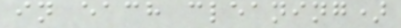in each cleaning)
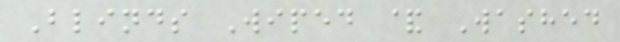Blinds Wiped & Washed
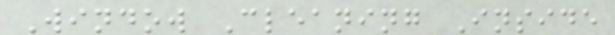Window Cleaning Inside
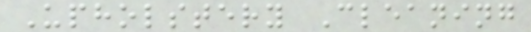Upholstery Cleaning
